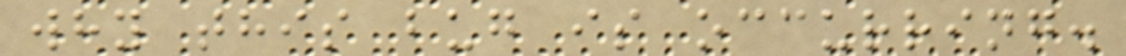why this bug is occurring.
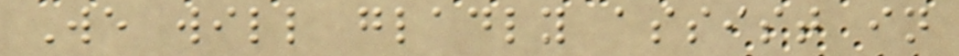We will gladly assist in
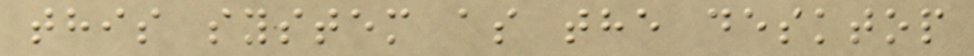this system as the desktop
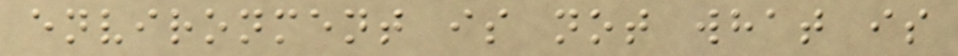environment is not what is
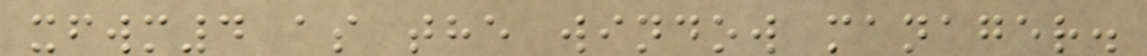xfwm4 as the window manager.
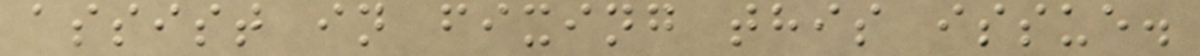assist in fixing this issue.
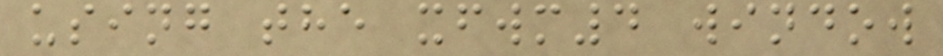using the xfwm4 window
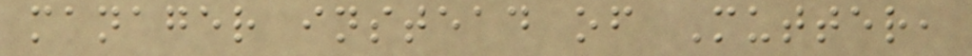manager instead of Mutter,
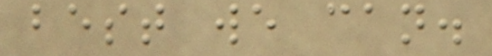best we can.
